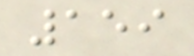159
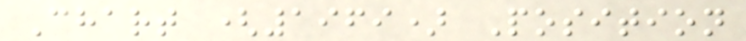Chart (1969) Position
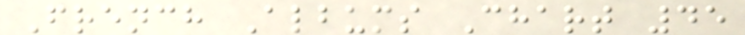French Albums Chart 45
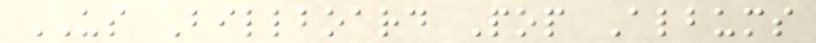US Billboard Pop Albums
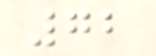72
